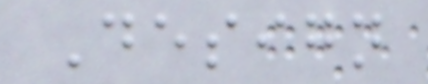Design
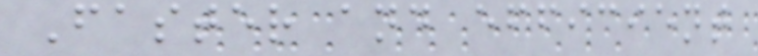Faster and efficient
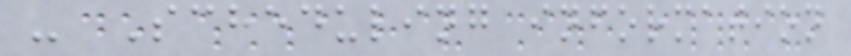- Scheduling information
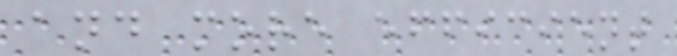and more efficient
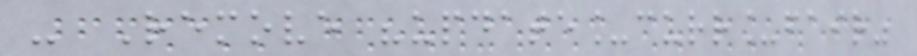- Remove "update_curr_fair"
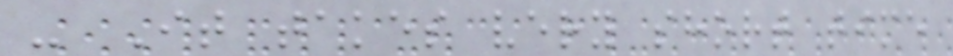- It takes very short time
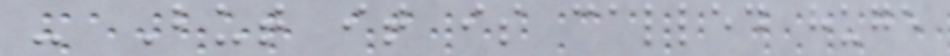- But it is called huge
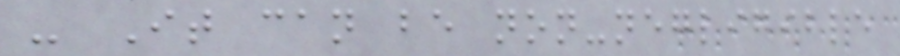- It can be non-negligible
